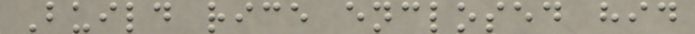Build rice enclosed hid
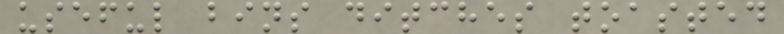useful bins ditches toasted
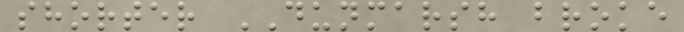shorter DUNMARSH broke
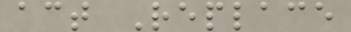act Replace
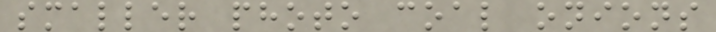smaller photo coal onions
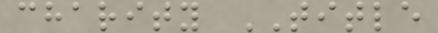charity TITLE
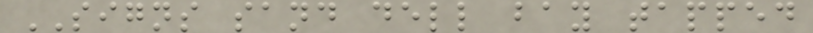SIGNS sand dell bay tapped
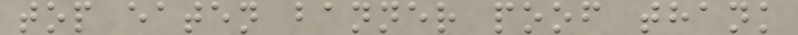top eaten banner poof thank
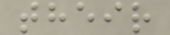their
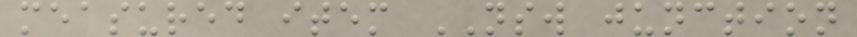measured item NSW junction
